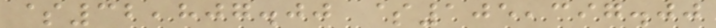$32,807.00 $105,397.00
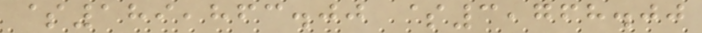$189,863.00 $3,768.00
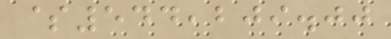$544,209.00
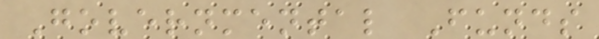Governmental Funds
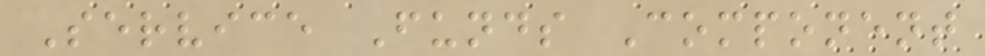Service Funds Component
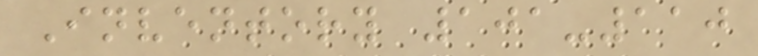Inventory 101-110
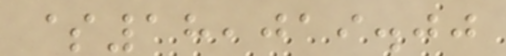$18,019.00
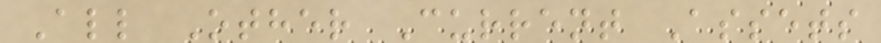All Other Current Assets
